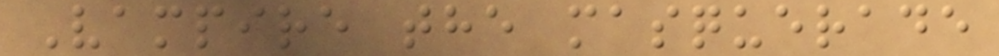Vampire the masquerade
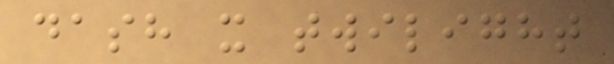dash x twilight
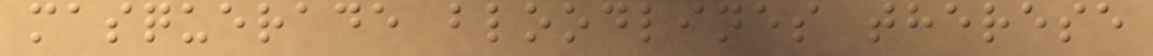masquerade bloodlines therese
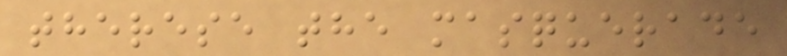therese the masquerade
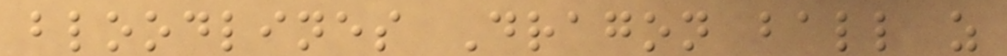bloodlines Dragon ball z
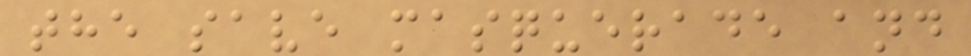the save masquerade and
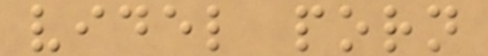videl porn
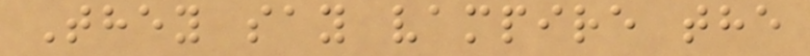They say vampire the
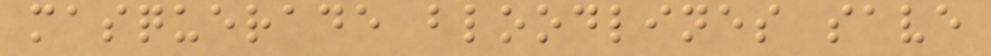masquerade bloodlines save
